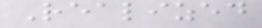Realized
